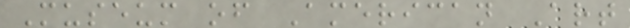Museum of American Art
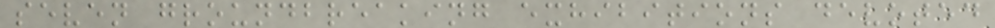seven groundbreaking exhibitions devoted
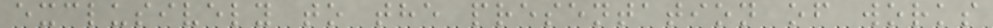exclusively to the presentation of works
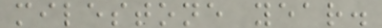milestone year.
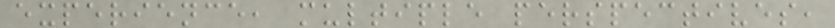experience, multiple perspectives,
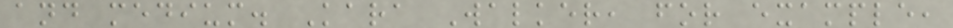and medium. Kara Walker, for example,
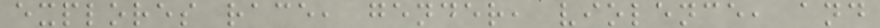explores race, gender, violence, and
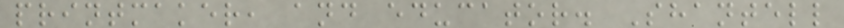printmaker, and educator. Shantell
